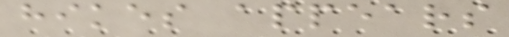hikes appears
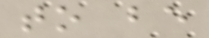to be
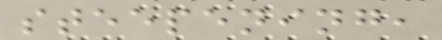steepening,
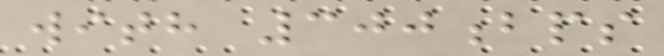with 300bps
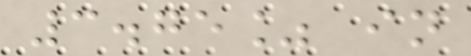3.75% in
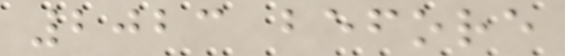2023 before
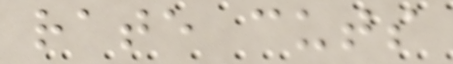rate cuts
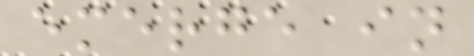emerge in
